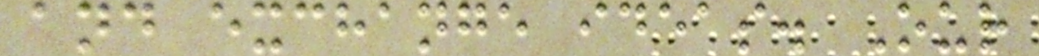and exchange ideas. Our
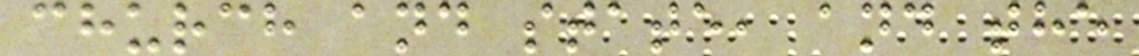church and state, and the
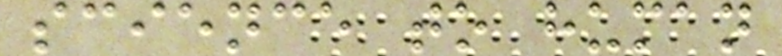science to human
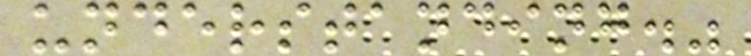understanding."
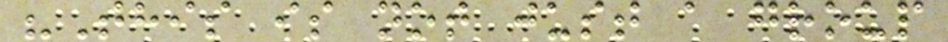"This is not just a group
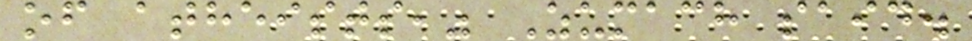of atheists," Zumach said.
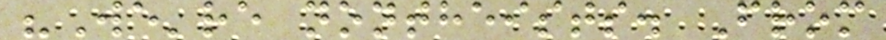"We're nontheists. From
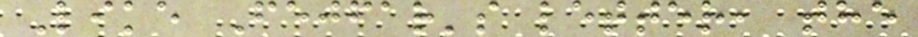Like Fejfar's letter, the
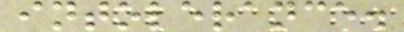intolerance.
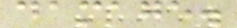damage.
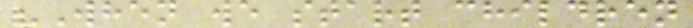"When we start children
